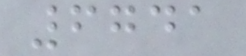6741
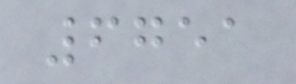6751
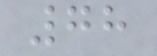78
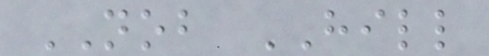NOB HILL
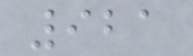921
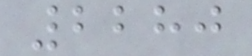2280
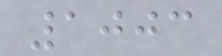1003
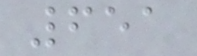651
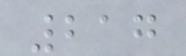217
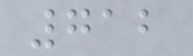712
